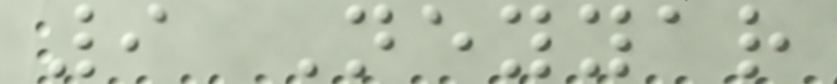9 Neyyar
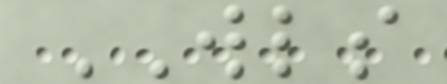WLS
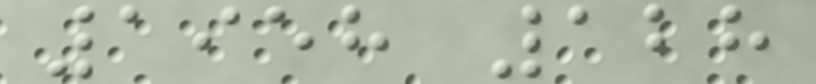1958 128
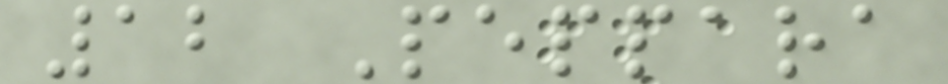12 Peppara
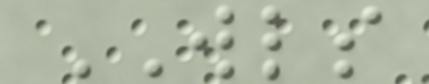WLS
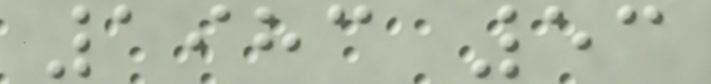1983 53
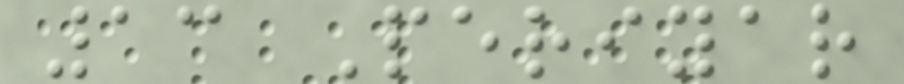13 Periyar
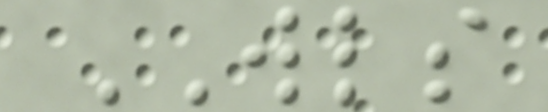WLS
